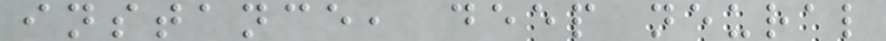instance, deep neural
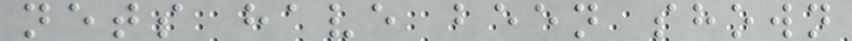nets have been shown
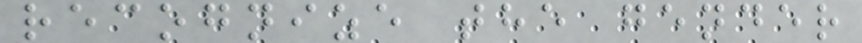recognize the gender
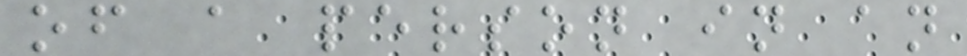of a person in an
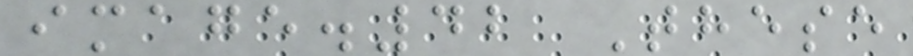image.42 These
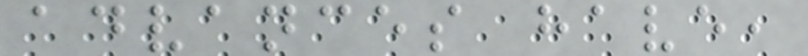advances have,
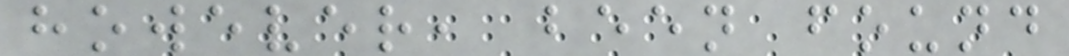however, been found
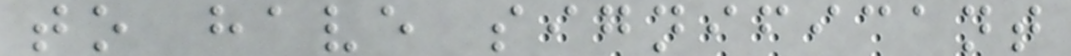to have significant
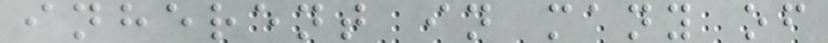inherent in many of
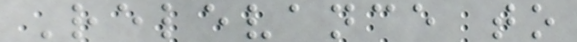Relevance to
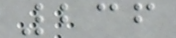236
